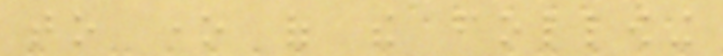to one of the following
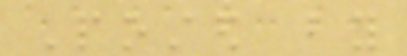Posted by
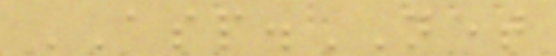ASP.NET
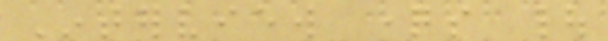Interview questions |
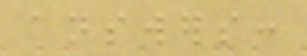answers:
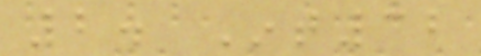2. Int32
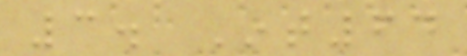3. Int64
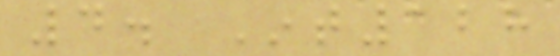4. Int128
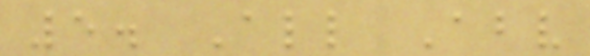5. All Above
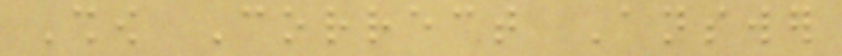Show Correct Answer
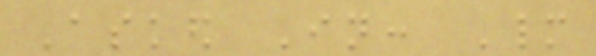Asked In: Many
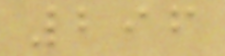296
